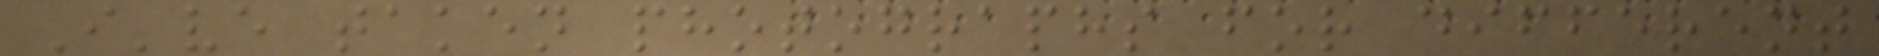I've taken photographs for different
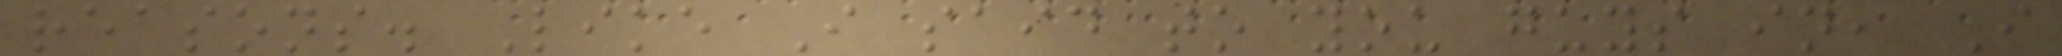reasons. Like I said to you guys in, I
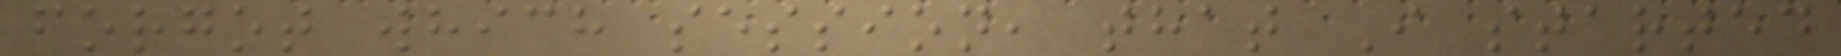forgot which session, that I started
